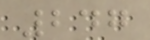247
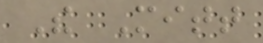The Mitt
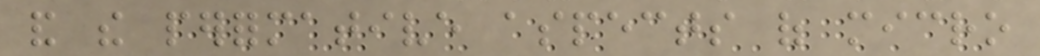and the performative aspects of micro
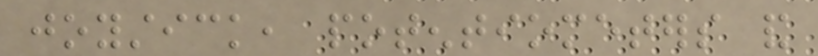joystick, potentiometers and
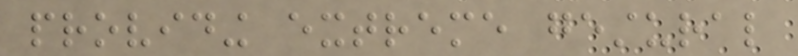providing extreme gestural
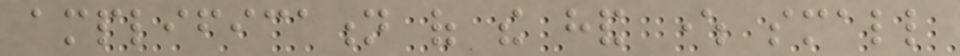amplification of the hand where small
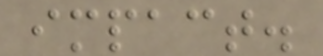impact.
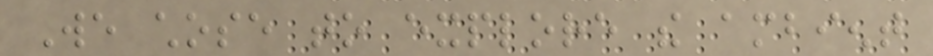We chose to explore the ambient
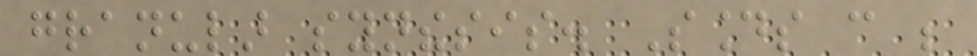granular synthesis. Sounds can be
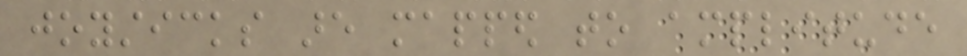joysticks are mapped to amplitude
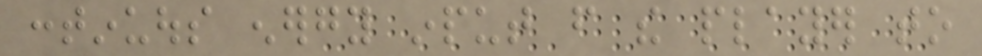continuous energy input from the player to
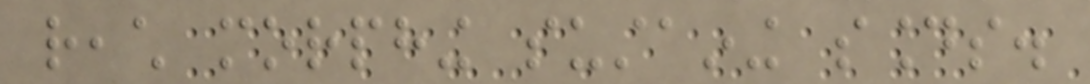reach morphing sustaining sounds.
